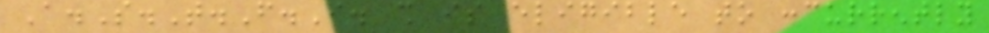A.S.T.F.I. shall is eligible to concurrently
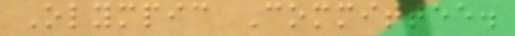Olympic Committee.
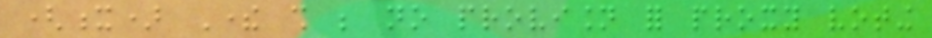(x) There shall be no provision for proxy voting
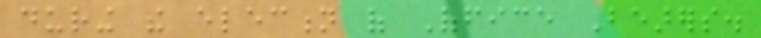during the election of Office Bearers.
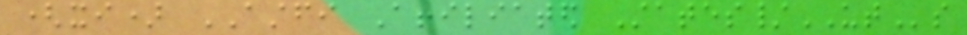(xi) ASTFI Affiliated States/UTs
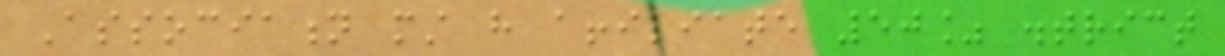Association must have affiliate 50% district
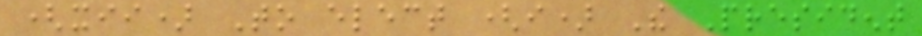(xii) To elect (i) The President
